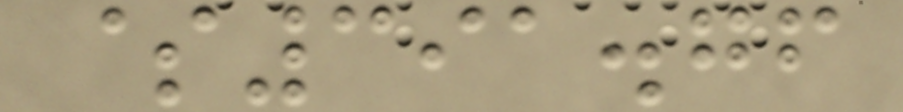$391.76
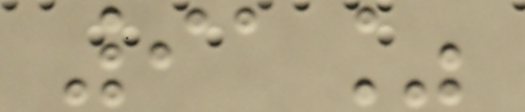91%
